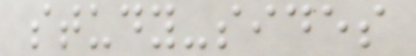study-sides
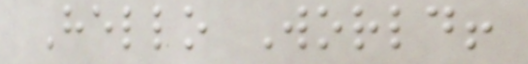Hello World!
